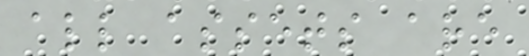all assets are
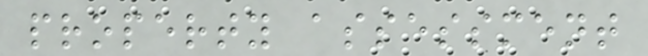property assessment
